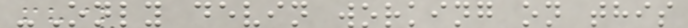-Only devin working on this
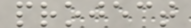project
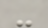-
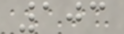103
